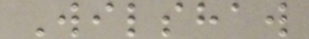Wilshaw
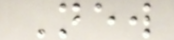New
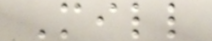Mill
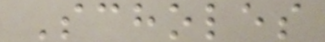Scholes
